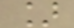]
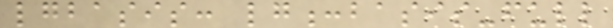lgbasis: lg:basis-full
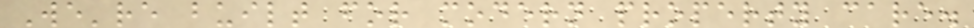We're built for modern property care.
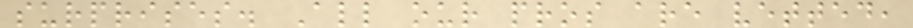surprises. All our pros are vetted,
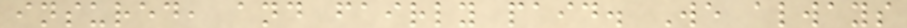insured, and fairly paid. We always
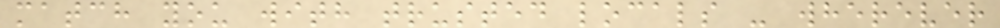match you with trusted locals - wherever
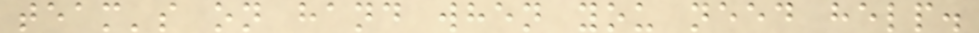team's on hand when you need help.
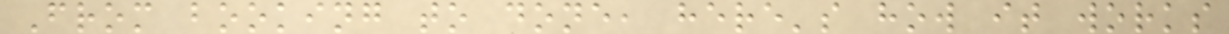From booking to done, here's how it works
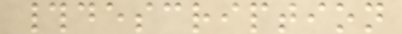#description
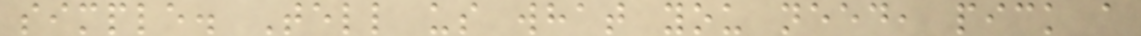simple. Tell us what you need, pick a
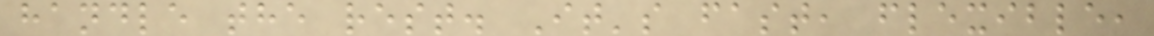handle the rest. It's fast, flexible,
